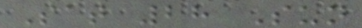Sat 28 Sun
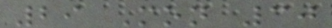29 Mon 30
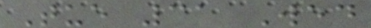Tue 31 Wed
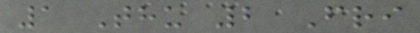1 Thu 2 Fri
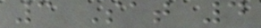3 Sat 4
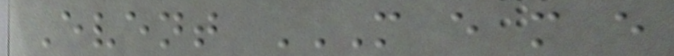Event M E M E
